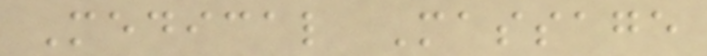Medical Massage
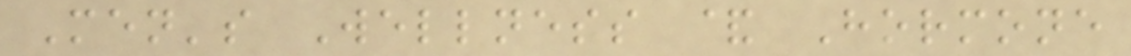Men's Wellness & Hormone
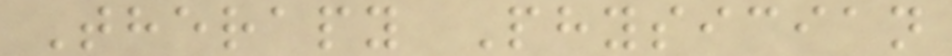Therapy Physician
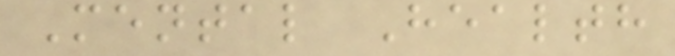Mental Health
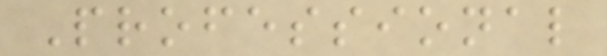Professional
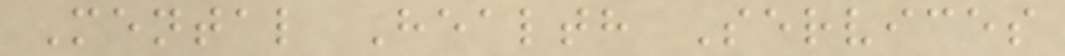Mental Health Services
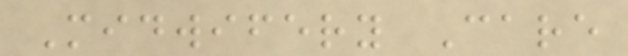Midwifery Care
